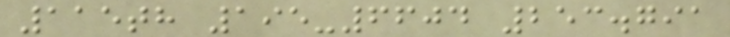115th 195-6604 253.791
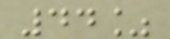44%
